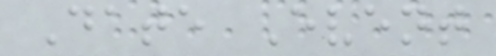Date Event
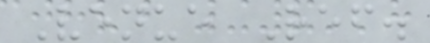Venue Ref.
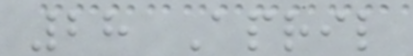28 April
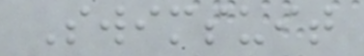Swimsuit
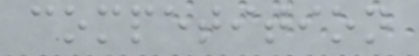competition
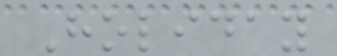Holiday
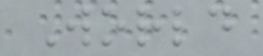World
